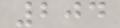204
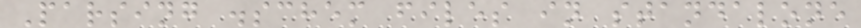Parsing .schem files in standalone
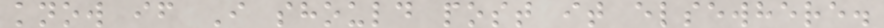know if I should post it elsewhere.
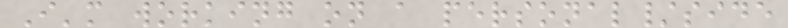I'm working on a personal/side
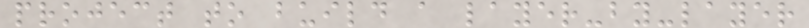project to build a layer-by-layer
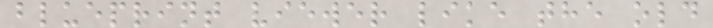blueprint viewer like the old
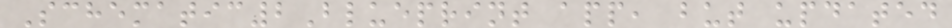Schematic2Blueprint app, but updated
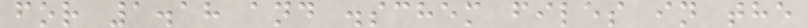for 1.18 and .schem files in the
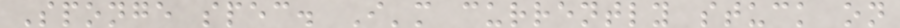Sponge spec. I'm currently stuck on
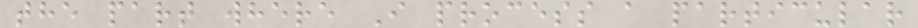the part where I process a particular
